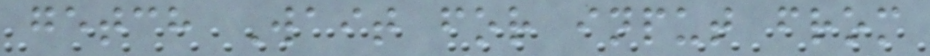getch Wait for input from
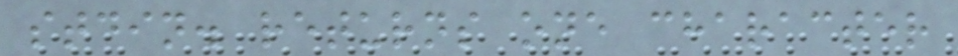stdin. returns one character
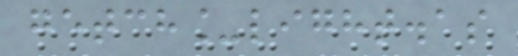getch_light.as
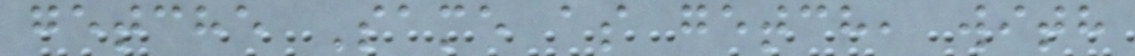getche Same as getch, with
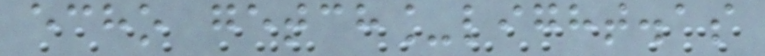echo getch_light.as
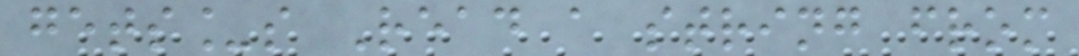gets_s Read a string from
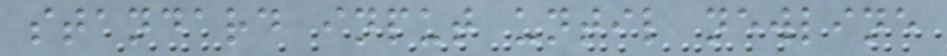standard input until newline
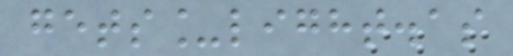gets_light.as
